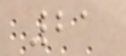21
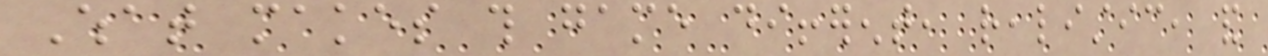What makes this game different, realistic, and
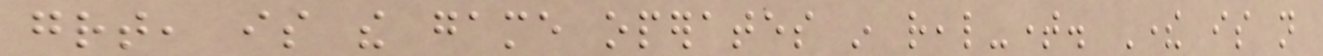great, is the game operates in real-time. There is not
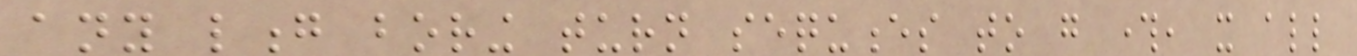any long boring turn sequences to go through, it all
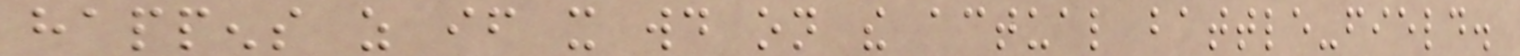happens as if it would on the actual battle-field.
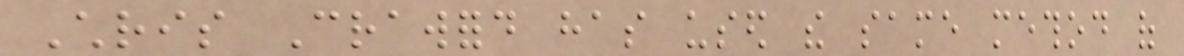Chris Crawford has used the same method of
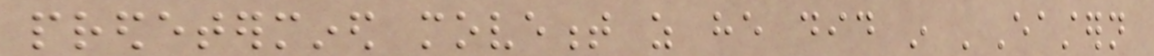predetermined movement as he did in 'Eastern
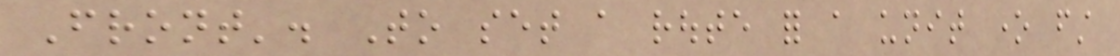Front'. To set a route for a unit one first
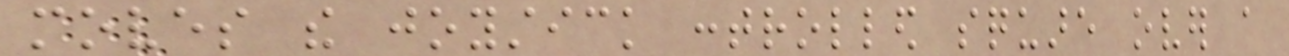moves the joystick controlled square over a
